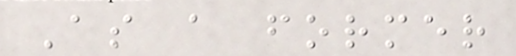As a former
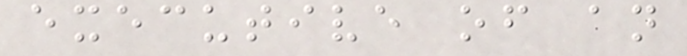executive of an
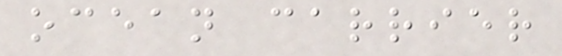ocean carrier
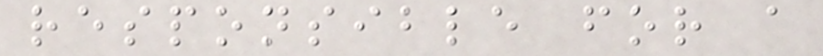responsible for a
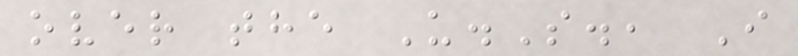over the U.S., I
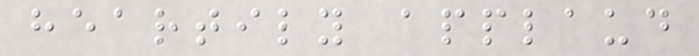heartily applaud
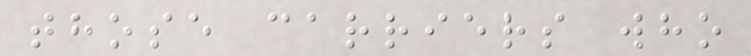those carriers who
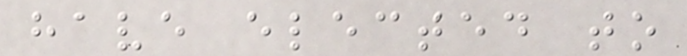have elected to
